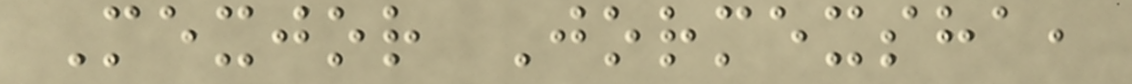Mexjor Jormexsha,
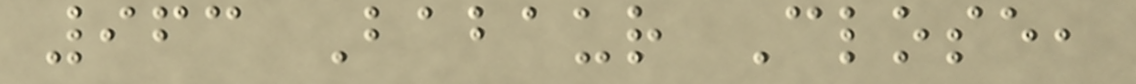963 Babaur Close,
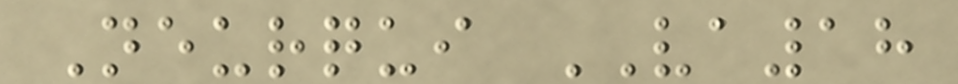Neurqui VA18
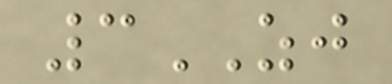3ZJ
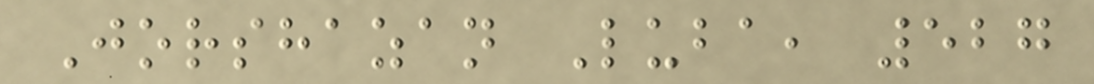Jorshazan Luba, 527
